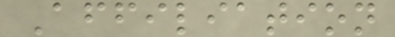Affiliation
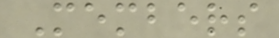Members
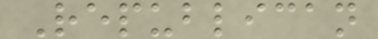Republican
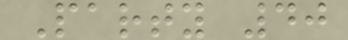Party 40
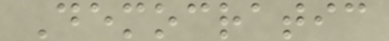Democratic
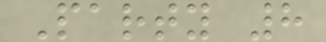Party 8
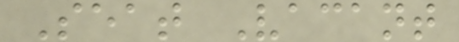Seat Vacant
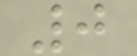0
